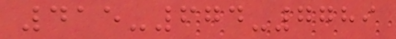415-674-7789
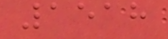1518
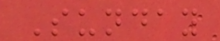Sunday
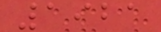1921
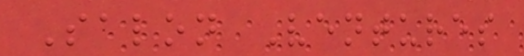Salon Ventures
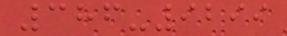386-9299
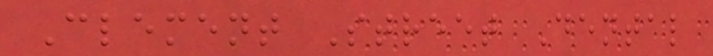Clement Street Dental
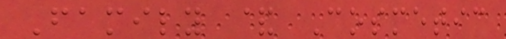Family & Cosmetic
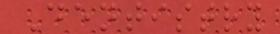Dentistry
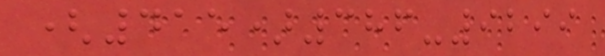(415)386-9299
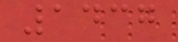1437
